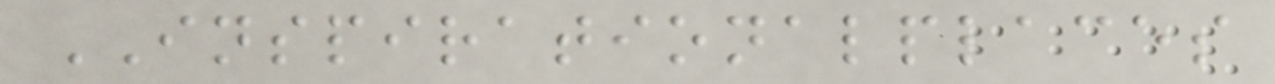INSPIRATIONALPLACES
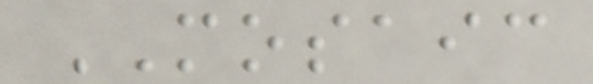MOSAIC
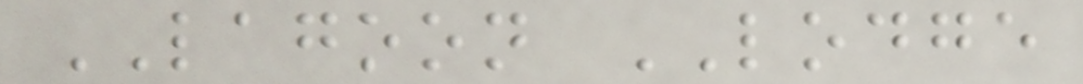LAGOON LODGE
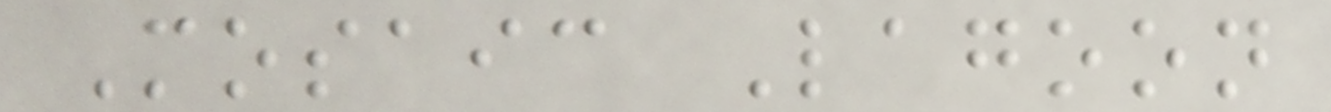Mosaic Lagoon
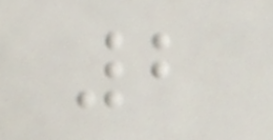2
